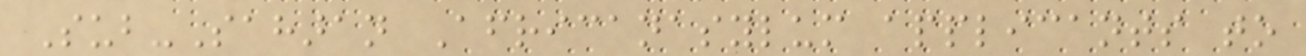Sub-Saharan Africanasylum applicants to
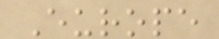Europe
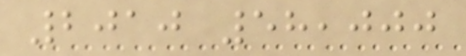2010 58,000
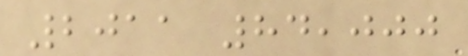2011 84,000
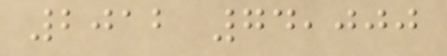2012 74,000
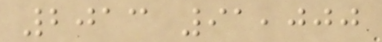2013 91,000
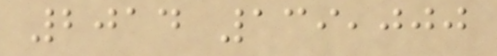2014 139,000
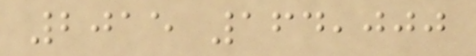2015 164,000
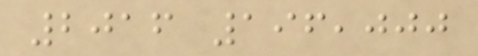2016 196,000
